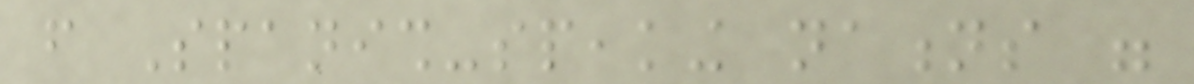from Spanish-speaking nations were
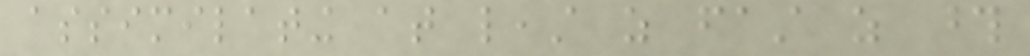assimilating at least as fast as those
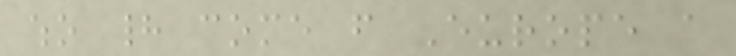who had come from Europe a
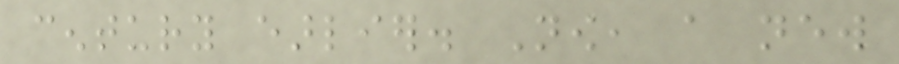century earlier. Now, a new
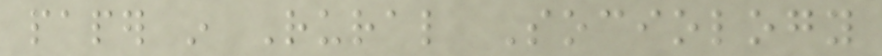paper in Rural Sociology
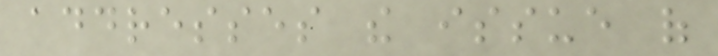addresses the issue of
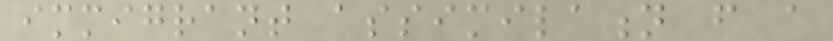immigrant assimilation from a
